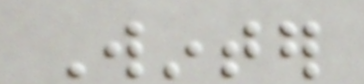Winter
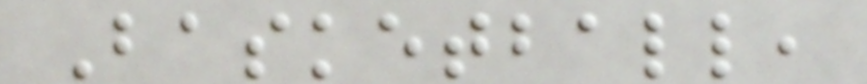Basketball,
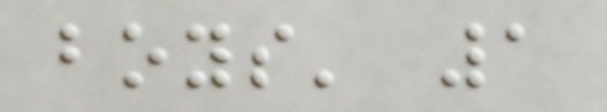boys' 1
